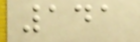141
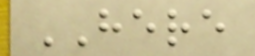HERE
